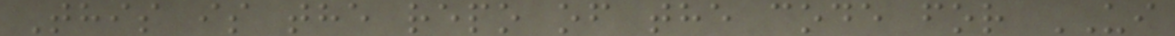This is the repo of the code for UI
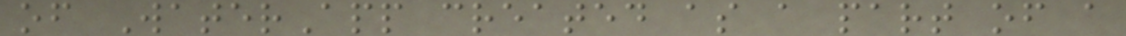of WaterApp created as a part of a
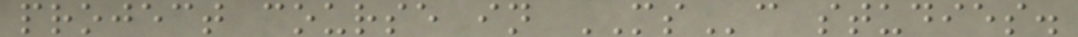project course in MSc studies.
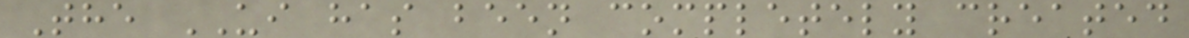The UI has been completely created
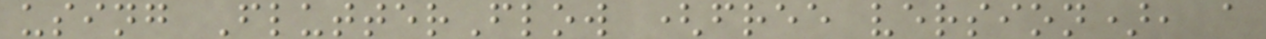using FlutterFlow (free version), a
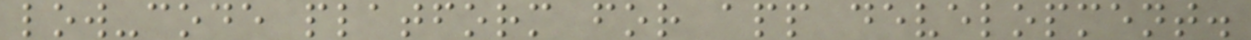low-code platform for app development.
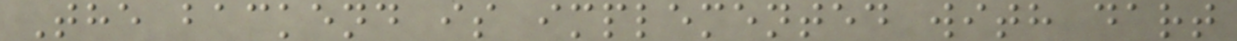The backend is implemented with dart
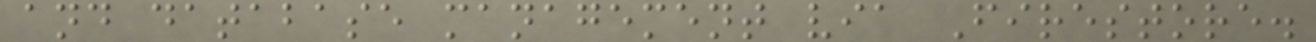and database management via Firestore.
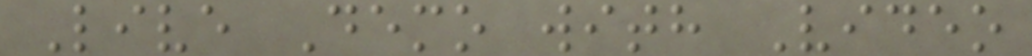Live Demo with Video
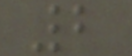2
